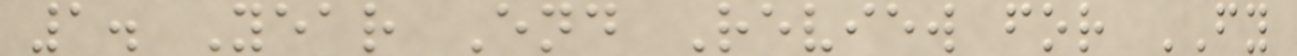1. Year End Review for FY
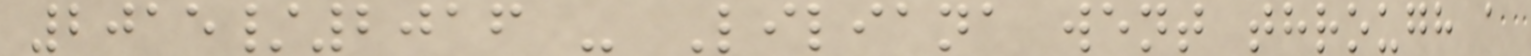2015/2016 - Liliana went through a
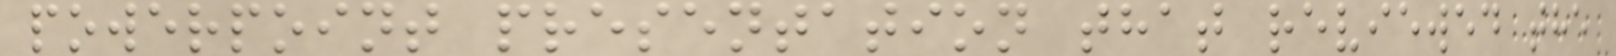powerpoint presentation that reviewed the
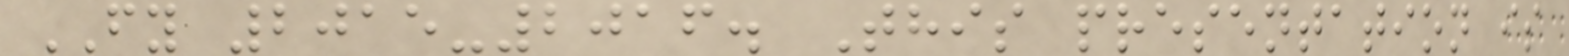FY 2015-2016. This presentation is
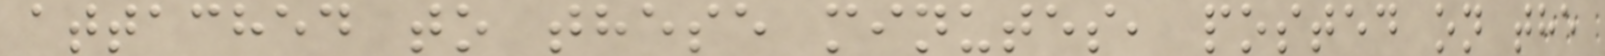attached to these minutes, posted on the
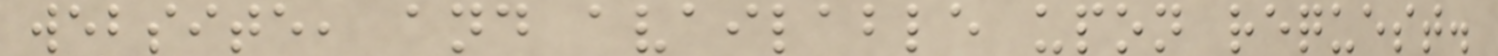website, and available upon request.
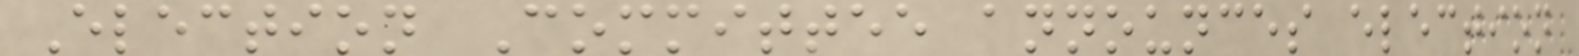Election Committee announces election
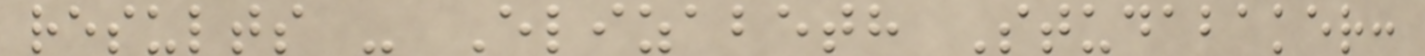results - Elizabeth Studabaker:
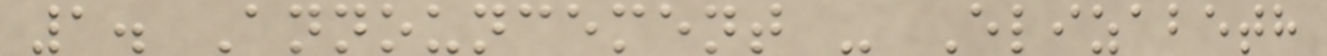1. Announcement - Elizabeth
